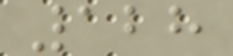128
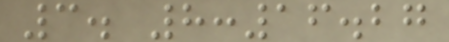3. 8:16.27
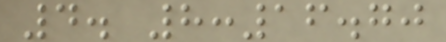4. 8:16.70
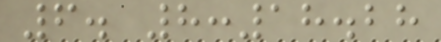6. 8:18.28
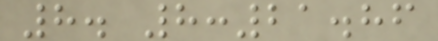8. 8:21.86
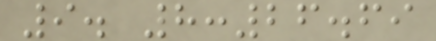9. 8:26.69
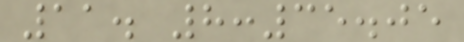11. 8:35.05
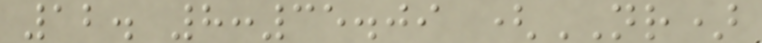12. 8:35.09 (NR)
